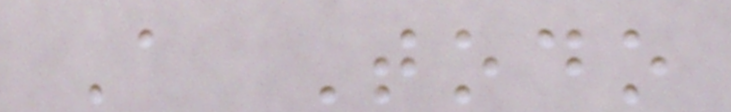A Todo
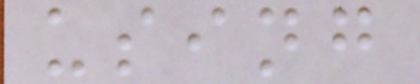using
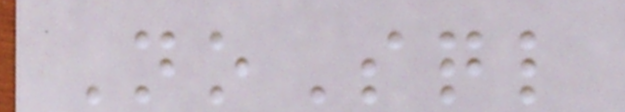NoSql
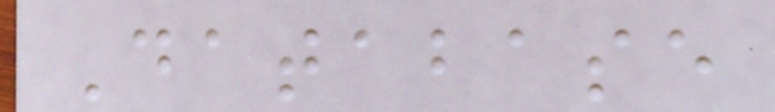Database
